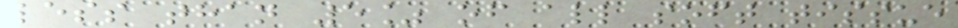less than 5% of all soft tissue
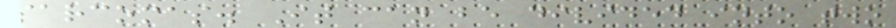sarcomas. It can be divided into two
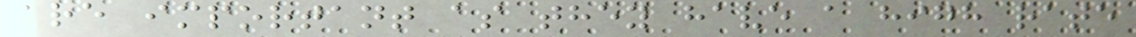are important as they have a high rate
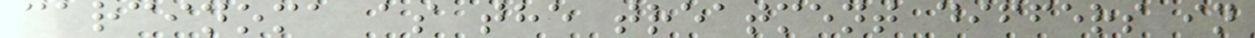carcinoma as the treatment differs in
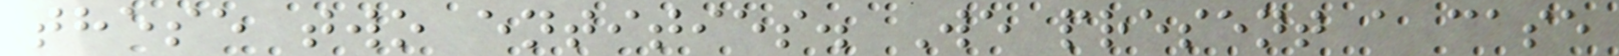these two entities. We present a case
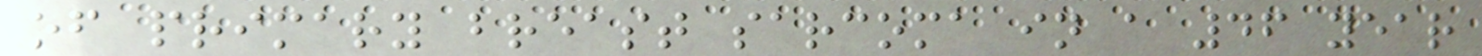of primary breast sarcoma in a 46 year
